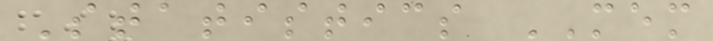Statistics MEM
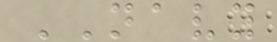NAVY
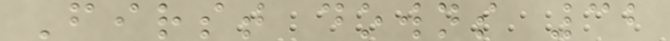First downs 32
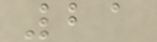21
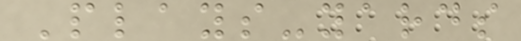Plays-yards
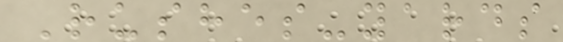Rushes-yards
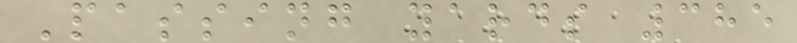Passing yards 385
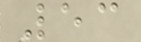53
